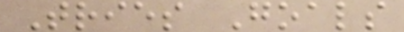Tries Goals
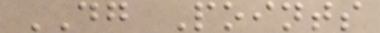DG Points
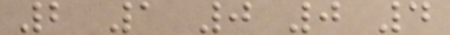2 1 0 0 4
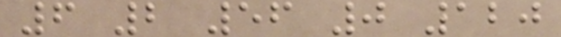6 2 56 0 120
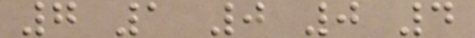7 1 0 0 4
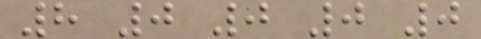8 0 0 0 0
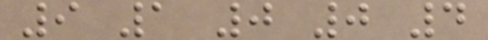9 1 0 0 4
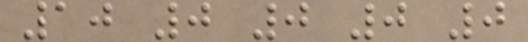10 0 0 0 0
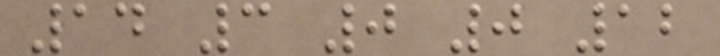14 3 0 0 12
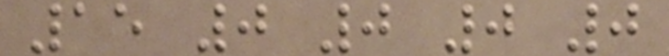15 0 0 0 0
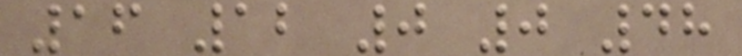16 12 0 0 48
